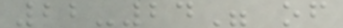22-24" of
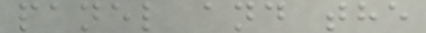panel and the
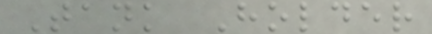Tank Holder
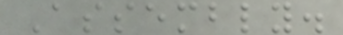Assembly.
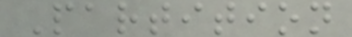Partition
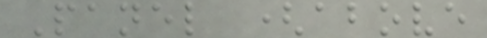Panel (above
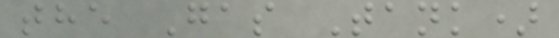the Gas Tank)
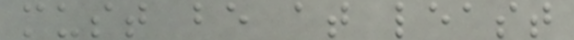must be at least
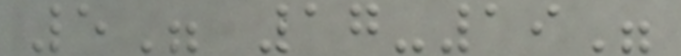5" 17-19"
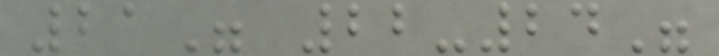21" 22-24"
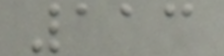113
